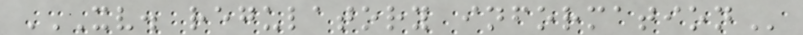XV. REGULATORY INFORMATION
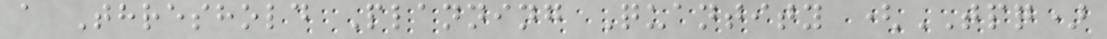a Threshold Planning Quantity (TPQ)
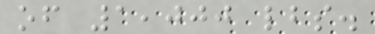of 1,000 lbs.
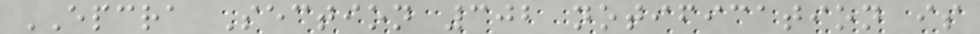EPCRA Section 302 notification is
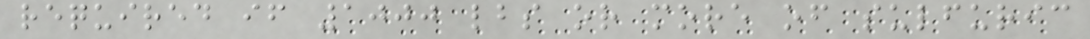required if 1000 lbs or more of sulfuric
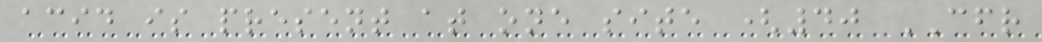acid is present at one site (40 CFR
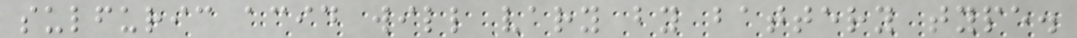sulfuric acid will vary by battery type.
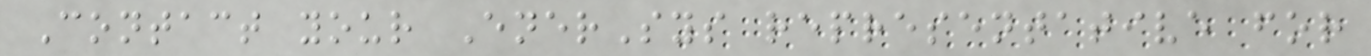Contact your EnerSys representative for
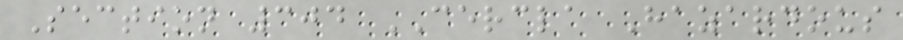Section 304 CERCLA Hazardous
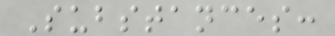Substances:
